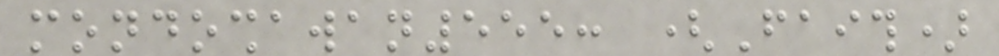mondoshawan555: (Faith)
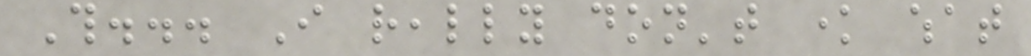This... I really don't know what
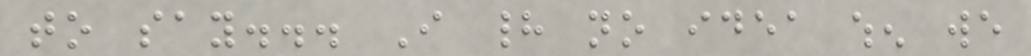to say... I had no idea when we
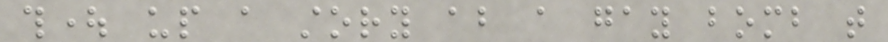thought up a story about a gay bomb that
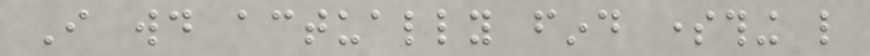I would actually find something like
